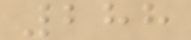288
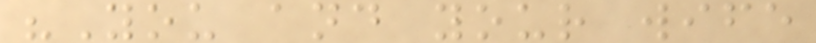"You and your wife
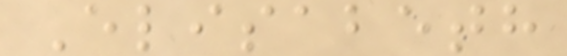Elisabeth
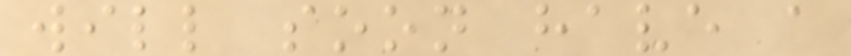will soon have a
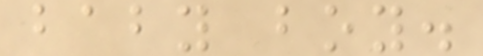baby boy.
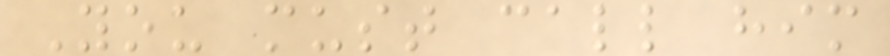You must call him
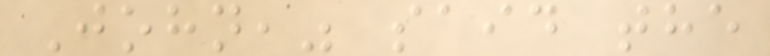John," said the
